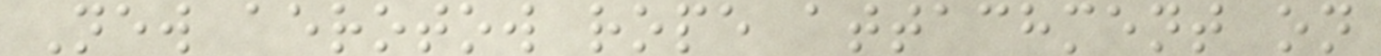New aerotow rope attachment on
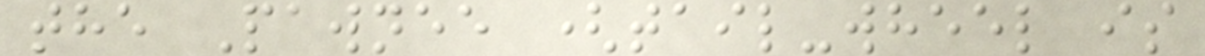the Pawnee (tail-wheel is
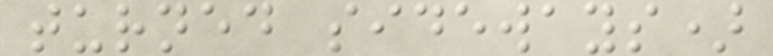turned sideways)
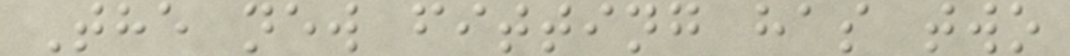The new fitting has two
